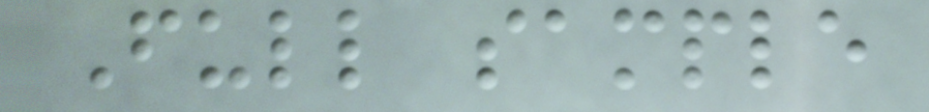Full sample
